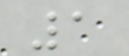1
